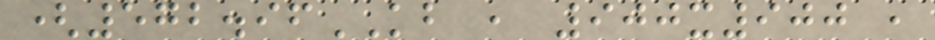(572.96KB , 900x900 ,
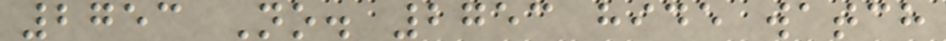2753 No. 2753 hide watch
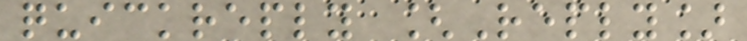quickreply [Reply]
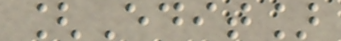[Edit]
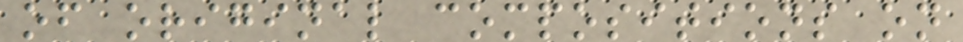of original compositions on
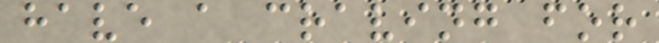have a craving for
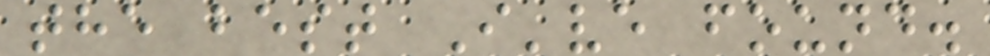the best I've found.
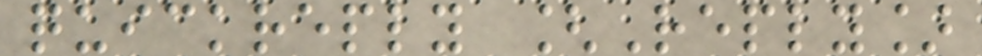quickreply [Reply]
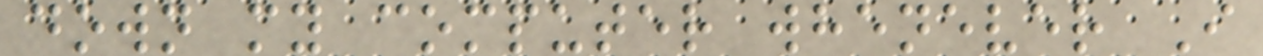down my computer whenever I
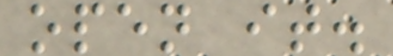open it.
